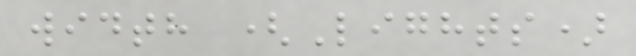width (Lights)
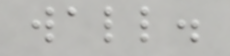wall.
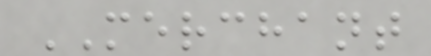MERCHANT
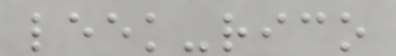leek-rico
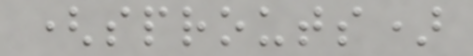(sprouts)
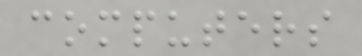computers
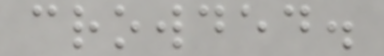crowded.
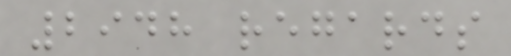2948 regards
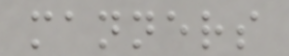manners
